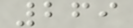269
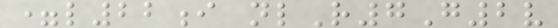=l22i nlR7G2v
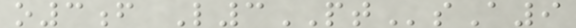o3f L3PTsA9
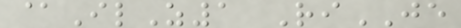@IlZ1 RiJE
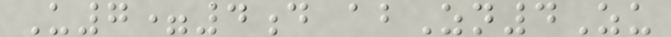U7=4d abZn4Zu
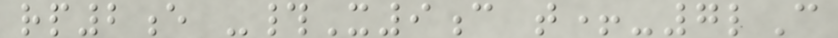rp2e -#X9c t+-7lC
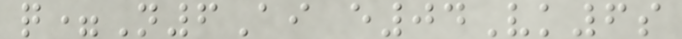q=N6Ai e04Vk6s
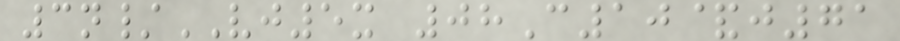3n/VJ5x 08C10&j71
